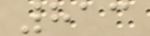813
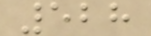528
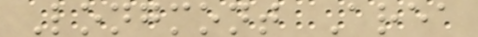Longmont Area
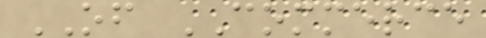OF COMMERCE
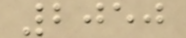2050
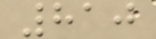810
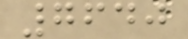7640
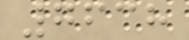7638
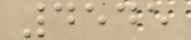4545
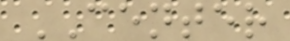CENTER
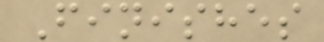Finishes
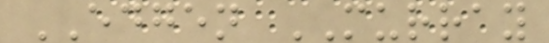EDGEN MURRAY
